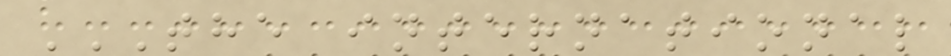THE INTERNATIONAL
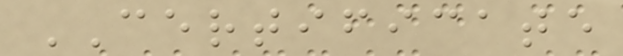CERTIFICATE
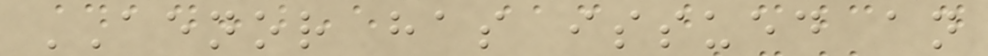AENOR has issued an
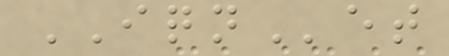IQNet
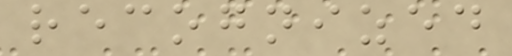recognized
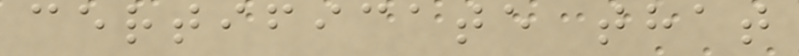certificate that
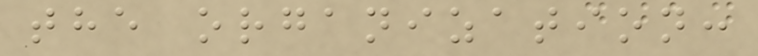the organization:
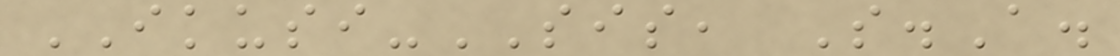IKUSI-SIS, S.A.
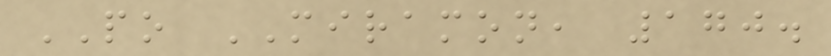PO MIRAMON, 170.
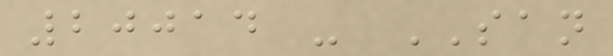20014 - SAN
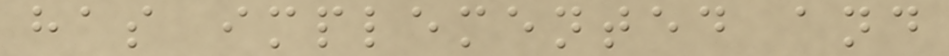has implemented and
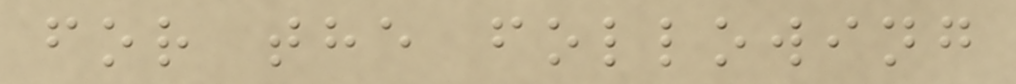for the following
